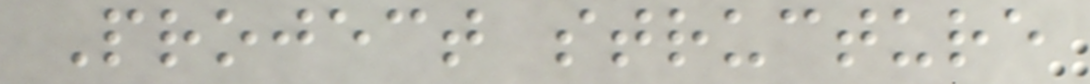Project structure
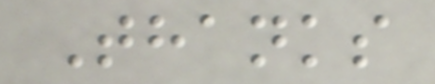Thanks
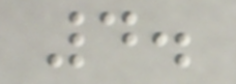4.
